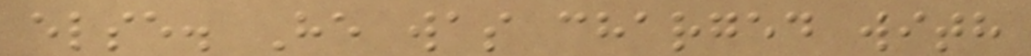else. He was charged with
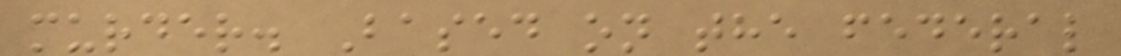murder. Based on the federal
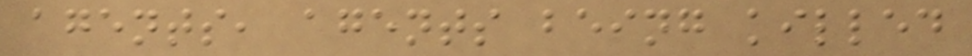agents, agents being killed
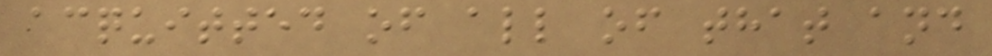acquitted of all of that and
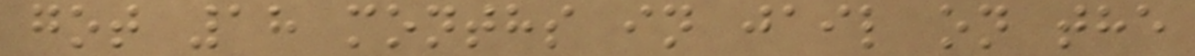got 18 months in jail on the
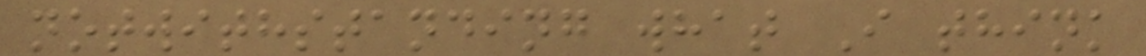notwithstanding what I think
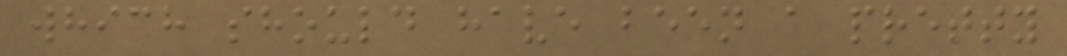which should have been a pretty
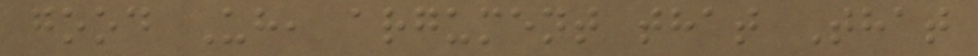good Uh, argument that That
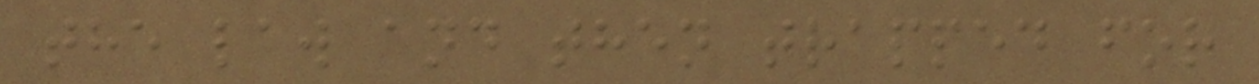the law and then trapped for
